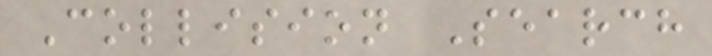Collision Search
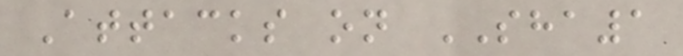Attacks on SHA1
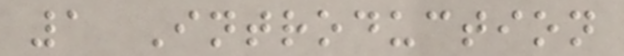1 Introduction
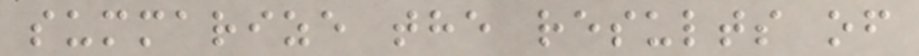summarize the results of
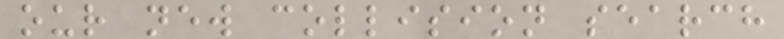our new collision search
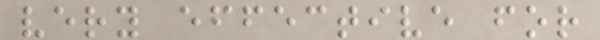very effective for
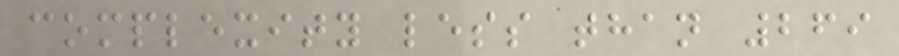complexity less than 269
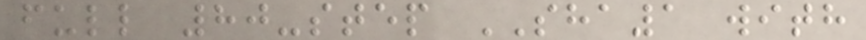full 80-step SHA1 with
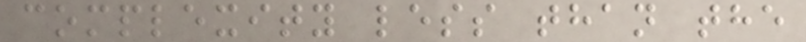complexity less than the
